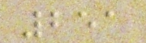251
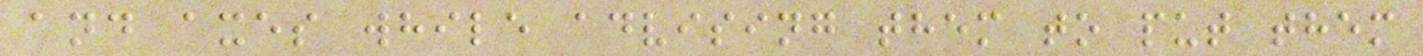and axes while advising them to put them
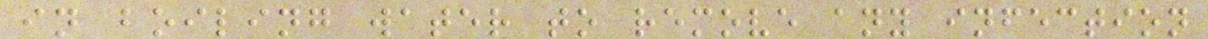in boiling water to remove any infection
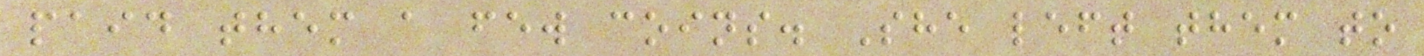paid them a few coins. She left them to
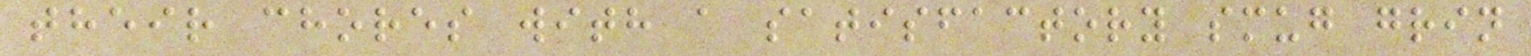their chores with a satisfactory smug grin
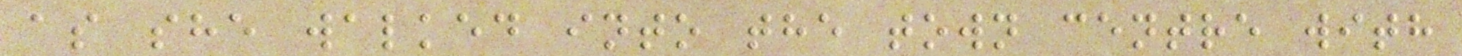as she walked into the town centre with
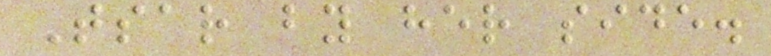Tsar by her side.
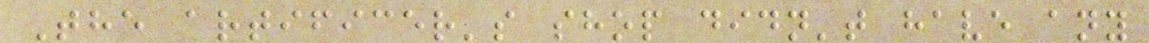The artificer's shop didn't have any
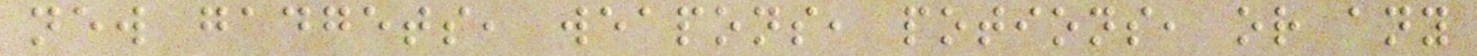new gadgets, weapons, potions, or any
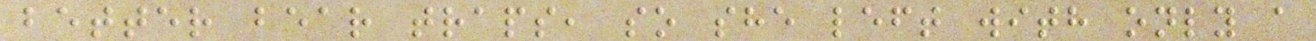better bear traps, so she left with only a
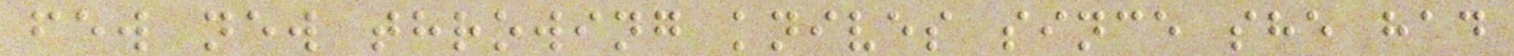few new throwing knives since she had
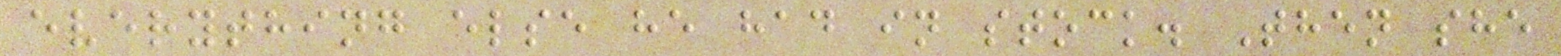everything else he had in stock. Then she
